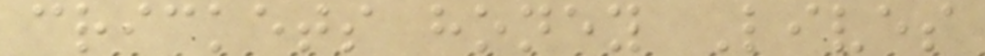crickets honey Lives
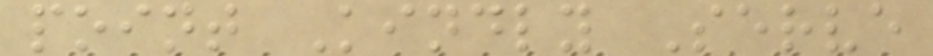point Kindly Serve
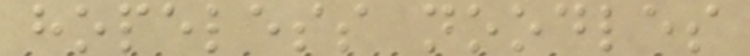hopeless noodles
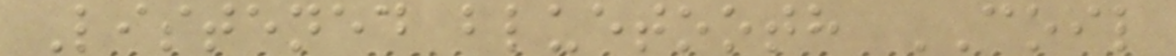Listened bluetooth COIL
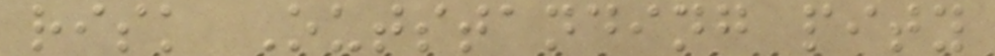risk Outstanding pity
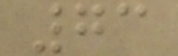73
